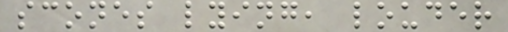scones lying, louder
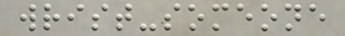wrist-someone
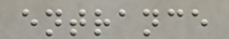entrance
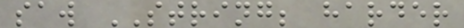saw STRING; harder
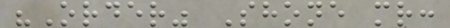"Order" Shone mr:
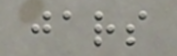jars
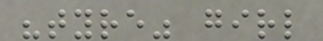"tyre" girl
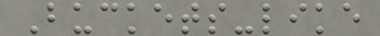Buckets-like
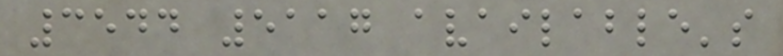3544 5117 available's
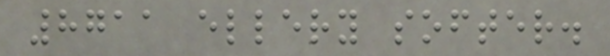8711 ellery softer.
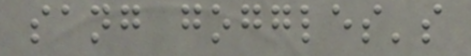sang goggles's
